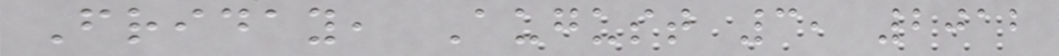Friday, August 3, 2012
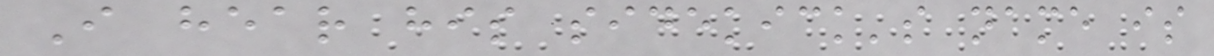I hear his sidekick's name is
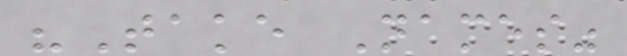"Take Names"
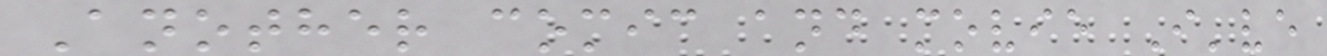Another comic and movie I've
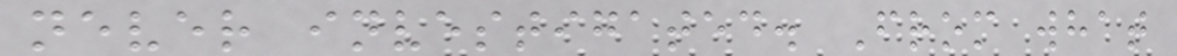never investigated. From what
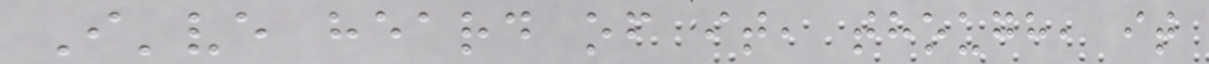I've heard of it, though, it
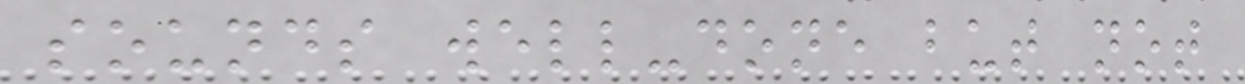sounds well-done but not
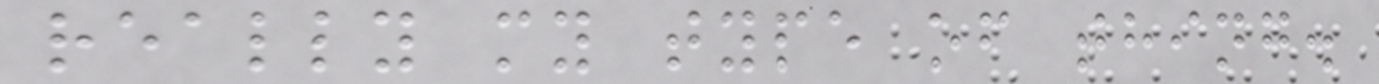really my type of thing.
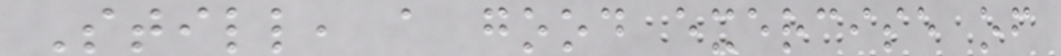Still, a good exercise of
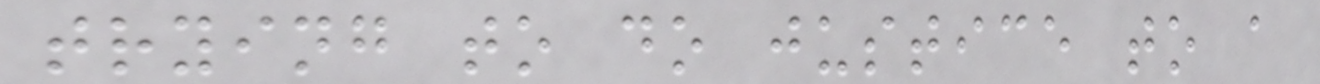trying to do justice to a
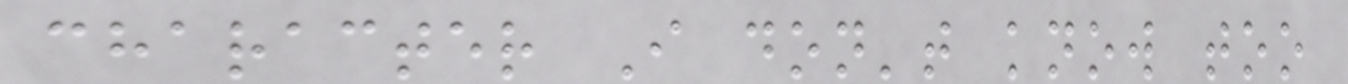character I don't know too
